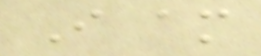I am
